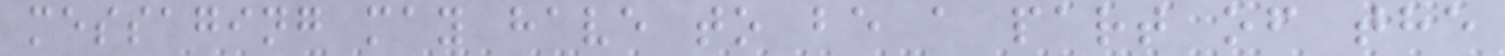messaging may have to be a part of the
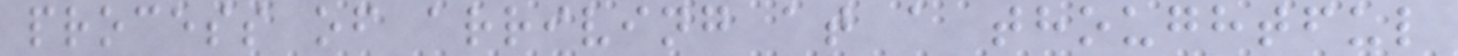process of arriving at a thoughtful
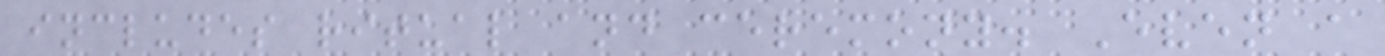includes ritual and ceremony. Even a
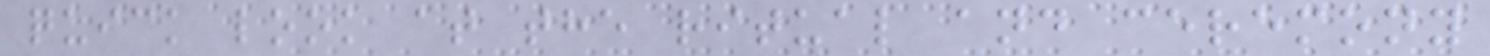quick look at the ritual and ceremony
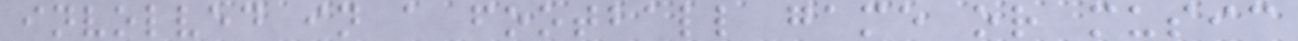involved in a football game or music
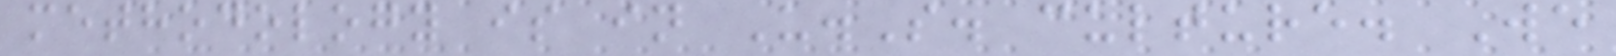methodology is in U.S. culture. We
